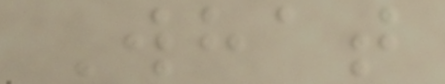What
